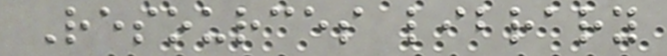Resources library
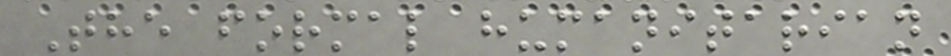The formal humanitarian
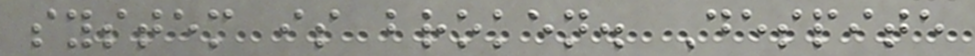system is broken. Despite
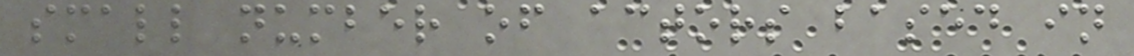small number of actors based in
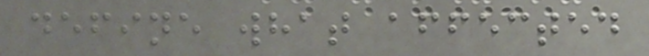define what affected
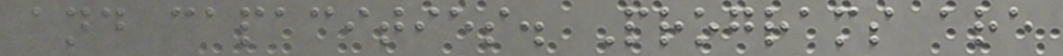and capacities. Programs are
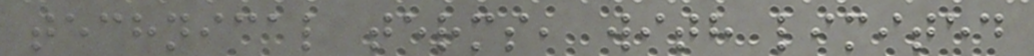technical terms, with limited
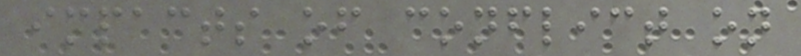impacts of conflict on
